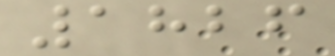1826
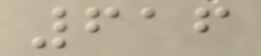616
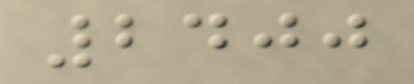2400
